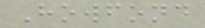Howfond
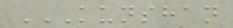KUNSHAN
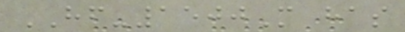HF-1500M has
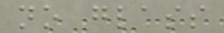no glass
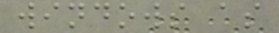windows as
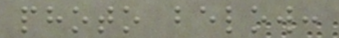photo below:
